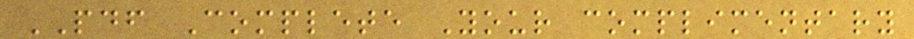PDF Complete Your complimentary
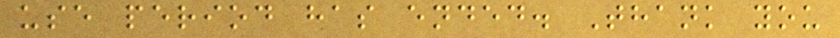use period has ended. Thank you
